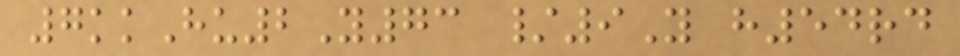7kkHu2Y73 /9Y h54rd
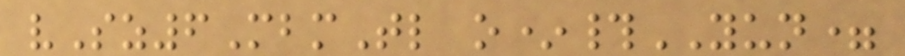vSz6MbmTl o*#YUN=
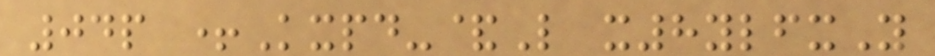04p +Kxpd-&L x8ylfxY
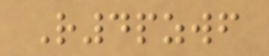R4pzwf
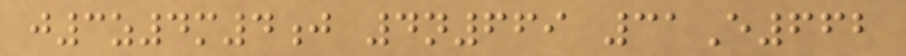j3z4m4j 4n669 31E662
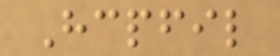Hcpfil
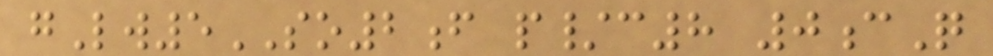gLw5SO2f p/c8 0cQ
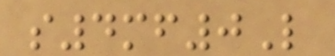s4mf0L
